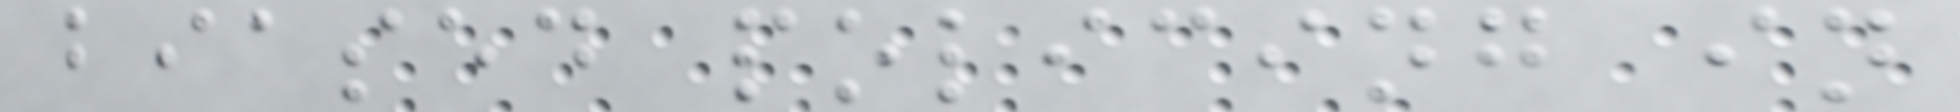biased policing in
